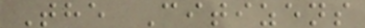The Citizens
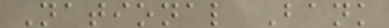National Bank
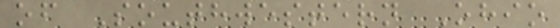of Southwestern Ohio
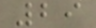29
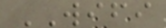WIFI
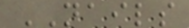NAILS
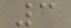3
